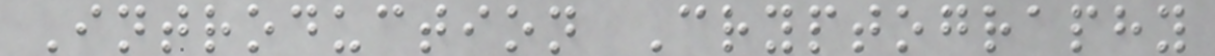Introduction Cryptography
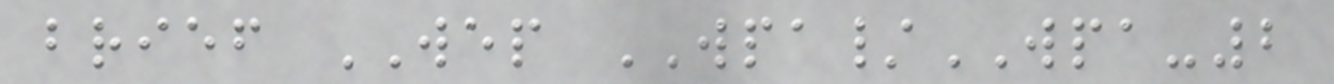brief WEP WPA/WPA-2
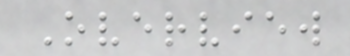Overview
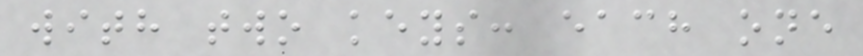with two keys: each one
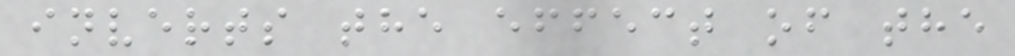inverts the effect of the
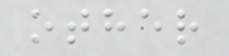other
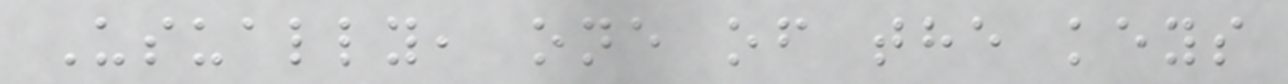Usually, one of the keys
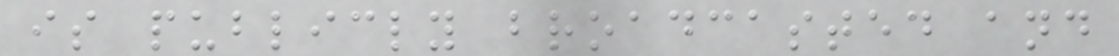is publicly broadcasted and
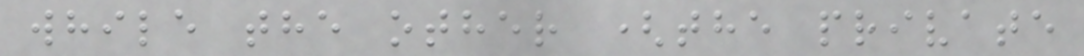while the other (the private
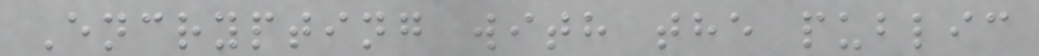Encrypting with the public
